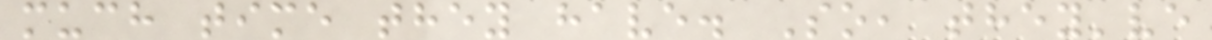much time they have. So, they've
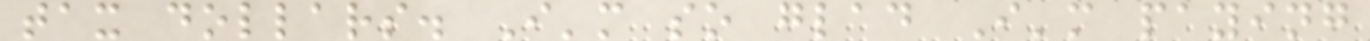tax dollars. I'm so glad I'm paying
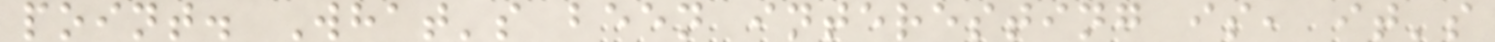point. What's been interesting is, it's
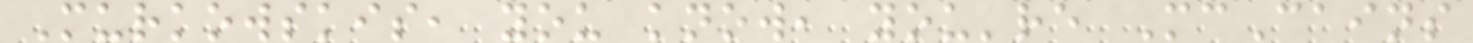Murkowskis, you know, you're McCains
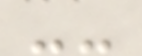--
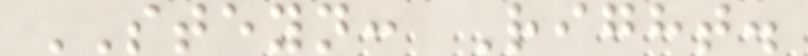STEYN: Right.
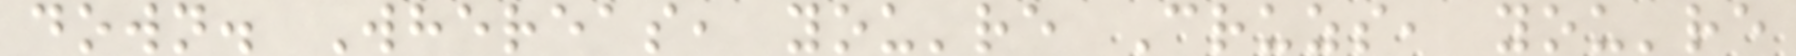down. Whereas, you're Cruzs, you're
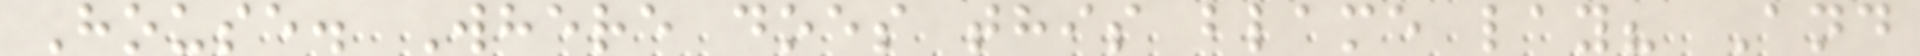House. Where does this blame lay? And
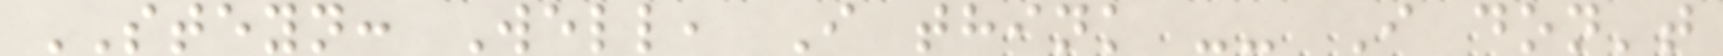STEYN: Well, I think -- I don't
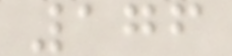176
